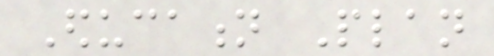Education Plan
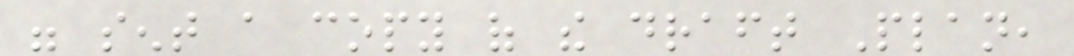were sent a copy of the draft Plan,
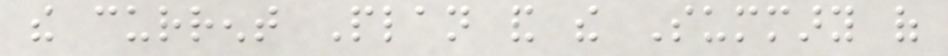the current Plan and the Summary of
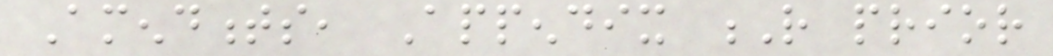Amendments, Appendix R prior
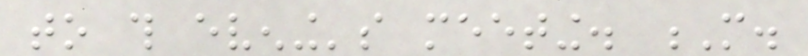to this evening's meeting. M.
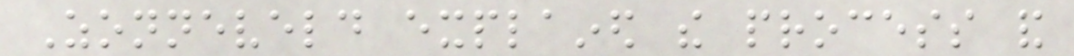Zonneveld explained the process and
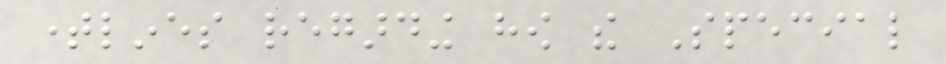timelines regarding how the Special
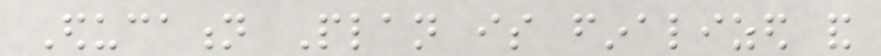Education Plan is finalized and
